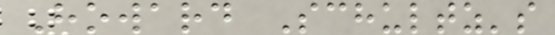Howard Schultz's
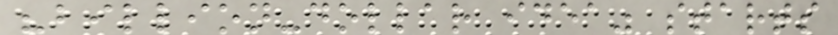"billion-dollar idea" starts
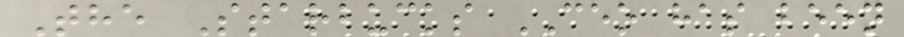The Starbucks CEO has been
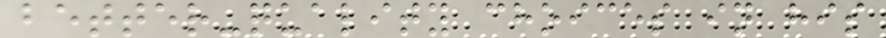better-quality choices in his
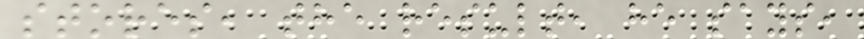stores, the result, he says,
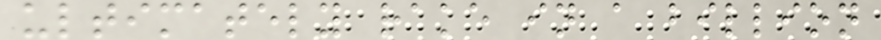ultimately rake in a billion
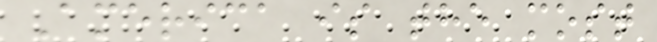America is the most
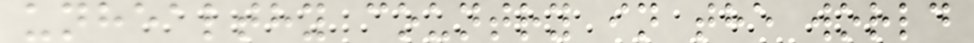unhealthy country in the world
